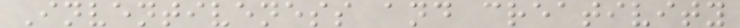Inventiveness and creativity
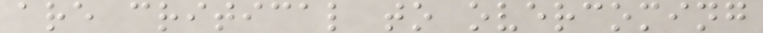are critical to overcoming
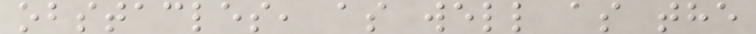obstacles, as well as the
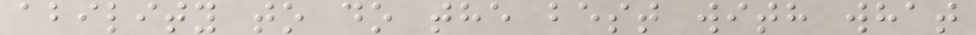ability to do the best with what
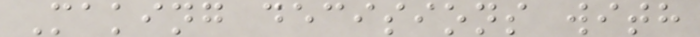Making decisions with
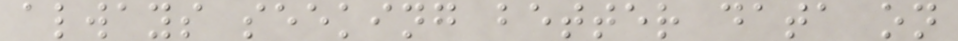always seeking better data on
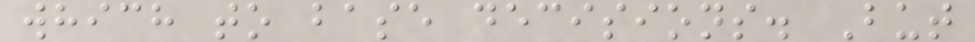which to base decisions. But
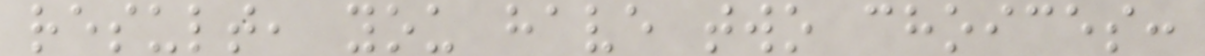result, you have two choices:
